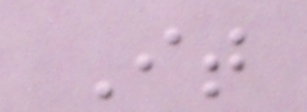It
